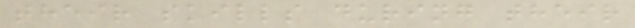their skills during their
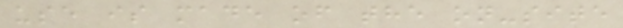use is made of the on-site
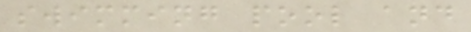swimming pool and
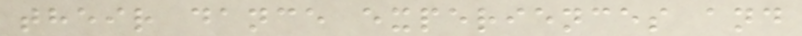their dance experiences and
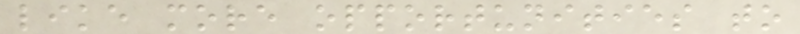like more opportunities to
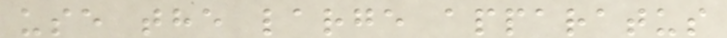use the large apparatus
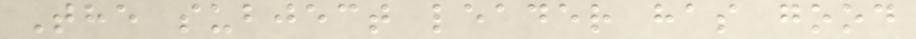The subject leader has good
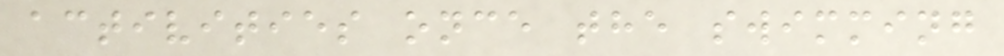activities once the swimming
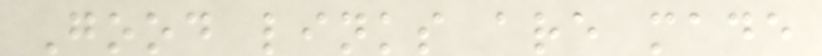Good links are made
